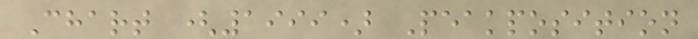Chart (1999) Peakposition
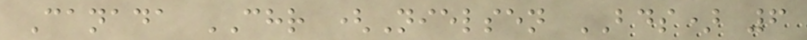Canada CHR (Nielsen BDS) 6
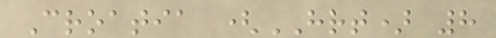Croatia (HRT) 8
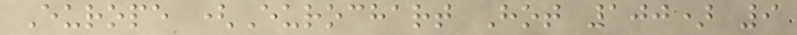Europe (Eurochart Hot 100) 9
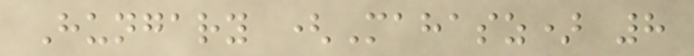Hungary (Mahasz) 8
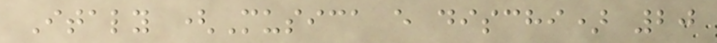Italy (Musica e dischi) 20
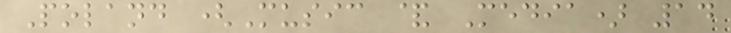Poland (Music & Media) 14
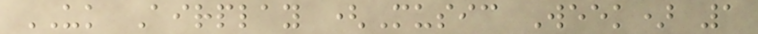UK Airplay (Music Week) 1
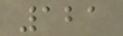121
